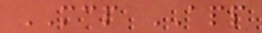MCP APP
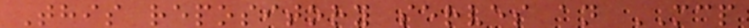This repository serves an MCP
